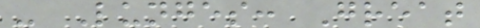- Lunges: Great
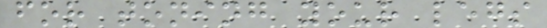for toning your legs
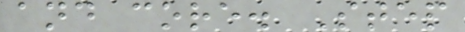and core. Step
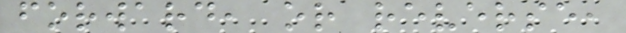forward, or reverse,
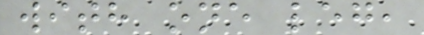with one leg,
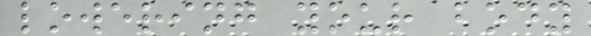lowering your body
